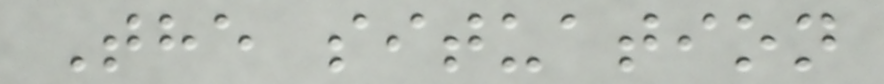The situation
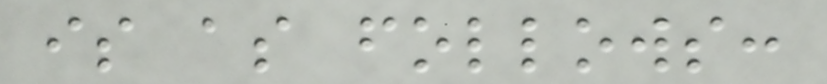is as follows:
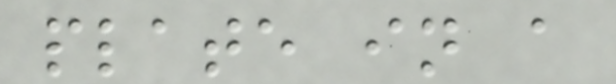plate in a
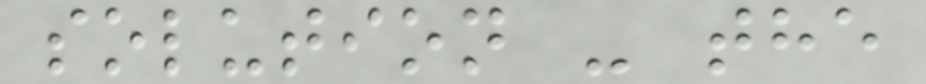solution - the
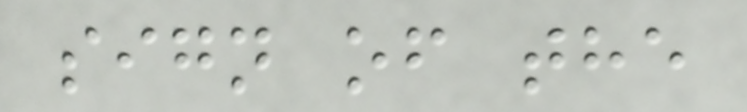sign of the
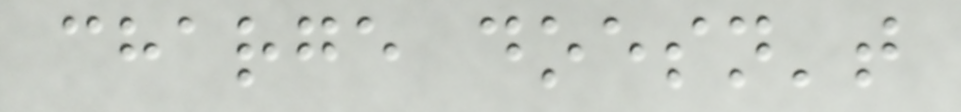charge doesn't
